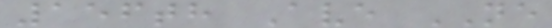156th Ave NE
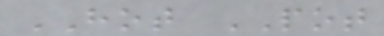HOT POT
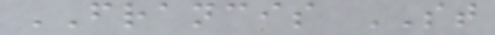FRANCIS ST
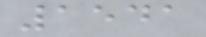1541
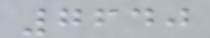7640
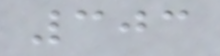303
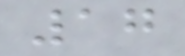17
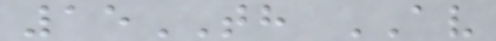15TH AV
